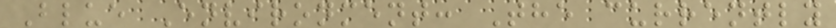Blue Environment: The currently
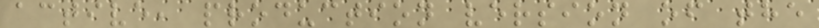active, production version of the
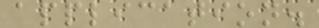application.
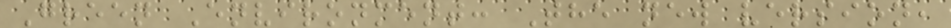Green Environment: The new version,
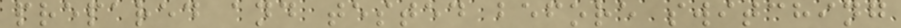prepared and tested before switching
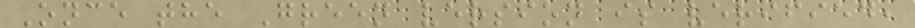Once the Green version is verified,
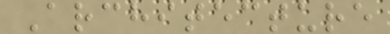Architecture
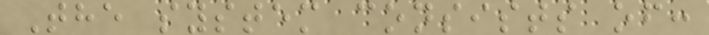The system consists of:
